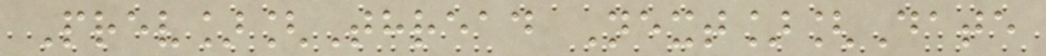Prev][Thread Next][Date
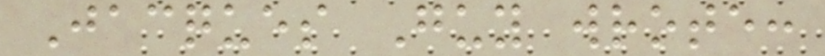Jacques Guy wrote:
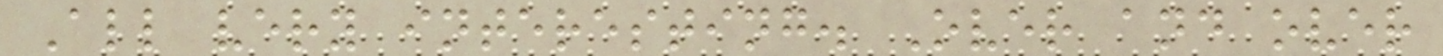All very interesting. Over and over
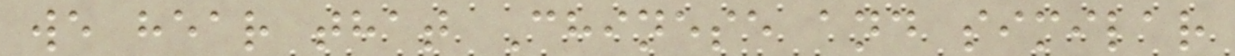we hear that Chinese and similar
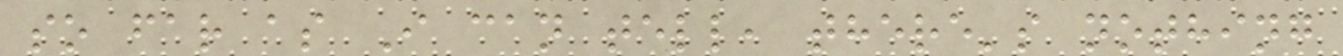so far as I can tell, there's nothing
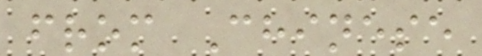from Chinese
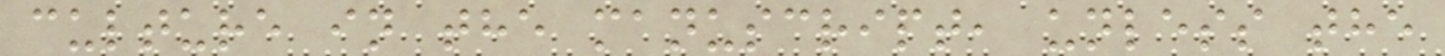culture in the manuscript, unless the
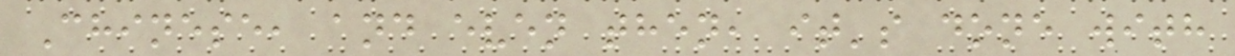Chinese, and even then, it's done with
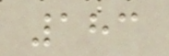183
